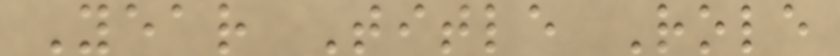Year Title Role
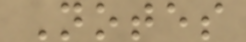Notes
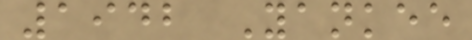1942 Yankee
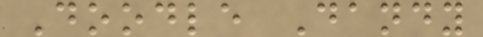Doodle Dandy
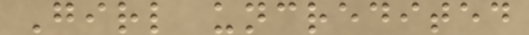Girl uncredited
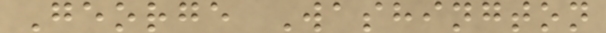George Washington
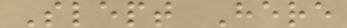Slept Here
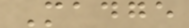Madge
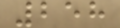258
